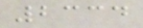2334
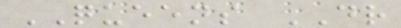QUEENS DR
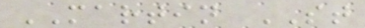MARTIN ST
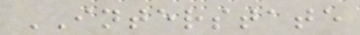INTERSTATE
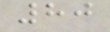80
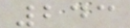243
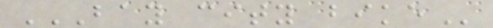BAY CITY BIKE
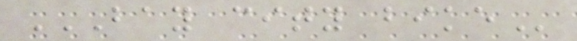BAY CITY BIKE
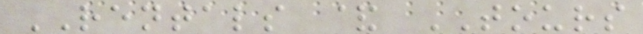RENTALS & TOURS
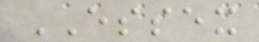ESSEX
